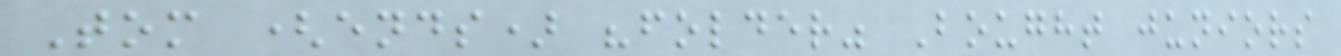Tom (ends) "folder" Bought juniors
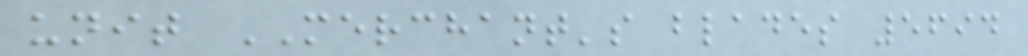unit MERCHANT's blades 5694
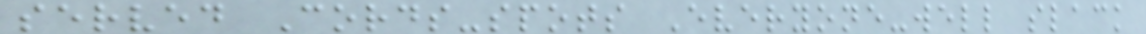served Cords-spots Everyone-well slack
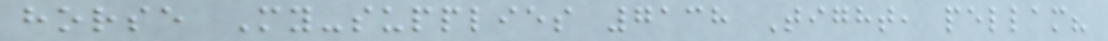horse My-supplies 7138 Tight, pellam?
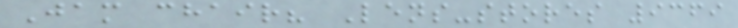Jam chair? Lens-stores 9369
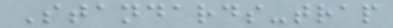Standards-trap
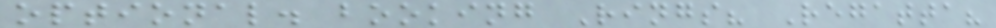optional. booking Rings? Regatta?
